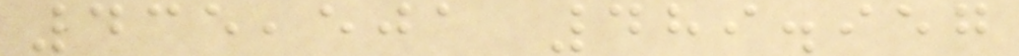435,501 489.957
